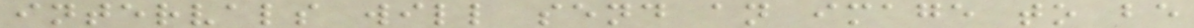intervals will send an image to be
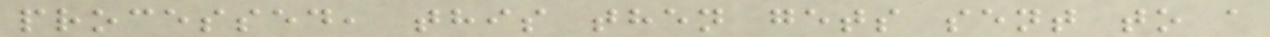processed, this then gets sent to a
